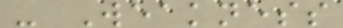- Weakness
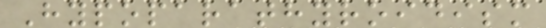Hypoparathyroidism
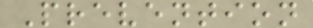Prevention
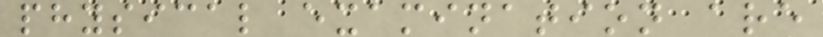physical examination are
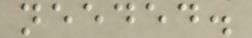needed.
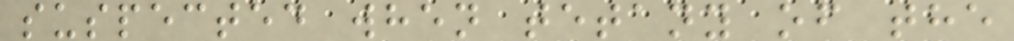suspected when tetany of the
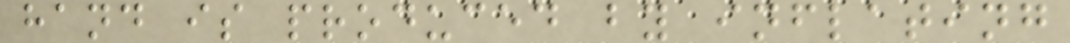hand is produced by inflating
